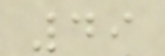49
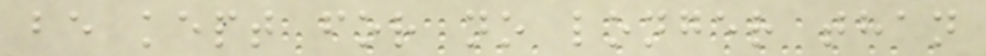be kept for no longer than
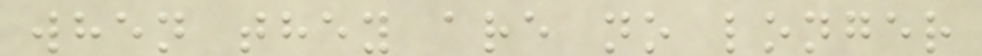when they are no longer
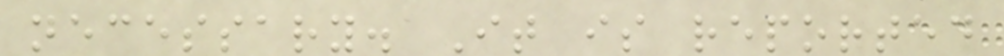necessary. It is reported
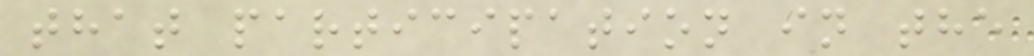that participation in the
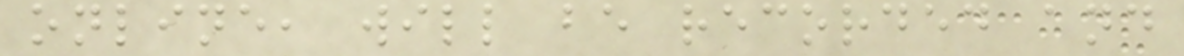online, will be recorded and
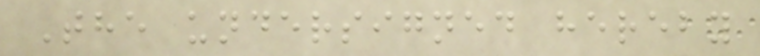The undersigned hereby
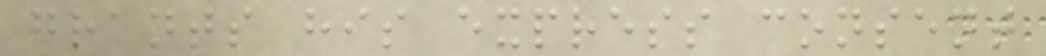grants his express consent
